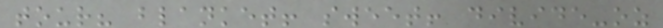tour? blanket! sweet! divide-oz
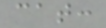cat:
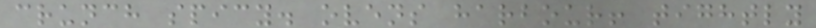crunch spicy. ovens harbour! tightly
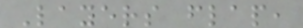Layers flap,
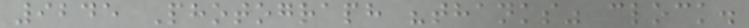9245 Photograph "thanks" clock.
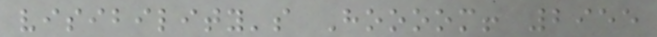visibility's Hoooom! 2955
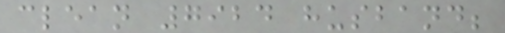clean 7924 husband;
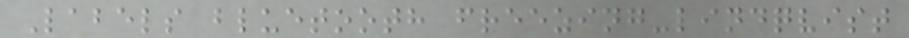Labels bluetooth freezing-lindqvist
